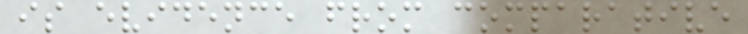is evidence from comparative
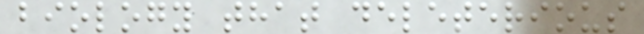biology that deleterious
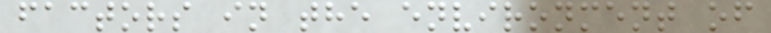factors in the environment of
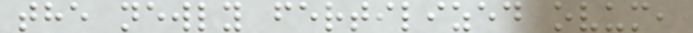the newly fertilized ovum,
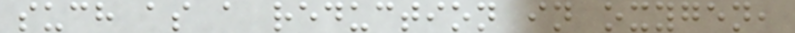such as a reduction in oxygen,
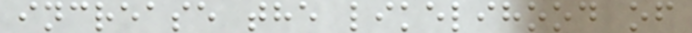increase the likelihood of
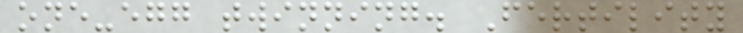one-egg twinning. Fertility
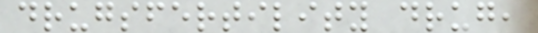drugsfertility drug,
